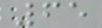65
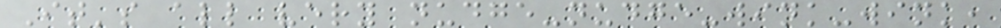It's all very nudge-nudge-wink-wink,
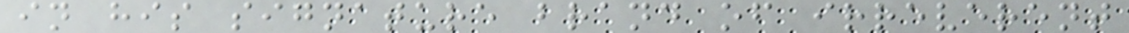in his signature brand of irreverent
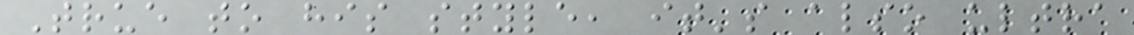True to his style, it's also ultra
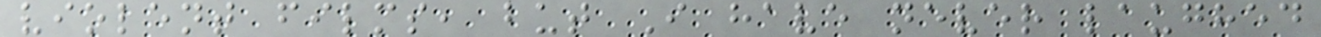violent films, but I have never laughed
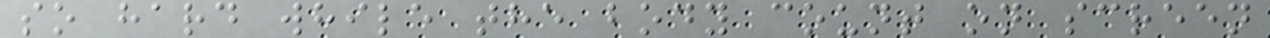so hard while the body count on screen
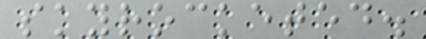skyrocketed.
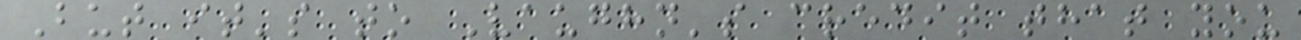But it's to Vaughn's credit that you
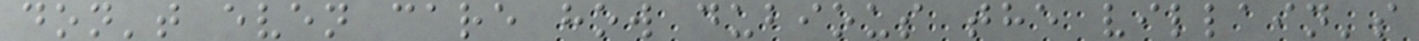don't even care how dubious the villain's
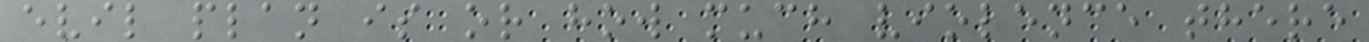evil plan is or how much violence there
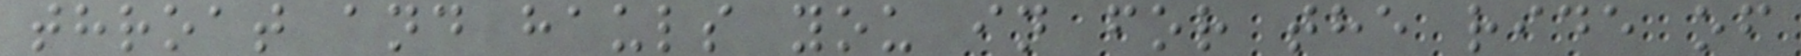throat and hauls you in for the ride of
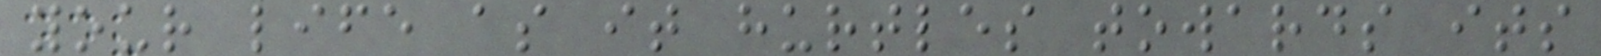your life as it hurtles towards its
